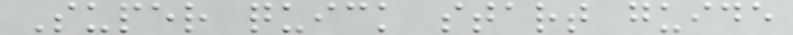Super quick start guide
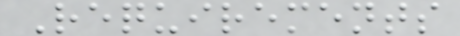Requirements
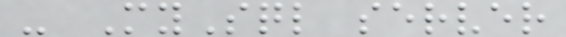- MySql server
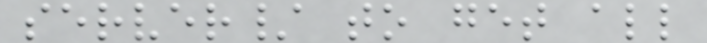server/ to get all
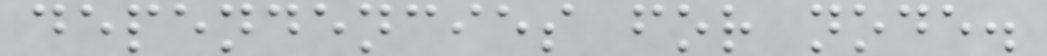dependencies for node.
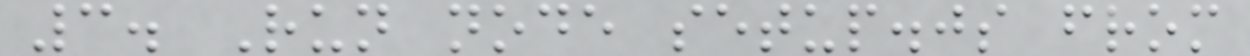3. Run node setup.js from
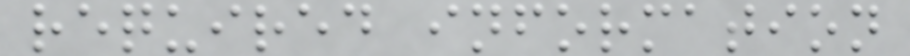required information
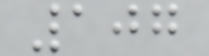107
